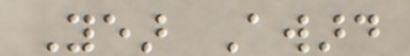Year Award
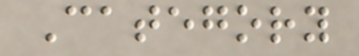Category
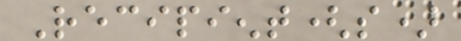Recipient(s)
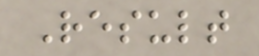Result
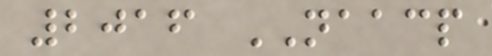2016 NAACP
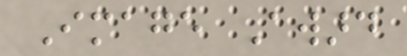Image Award
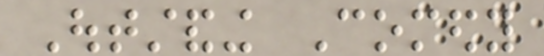Outstanding Comedy
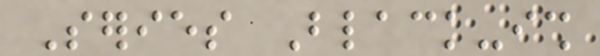Series Black-ish
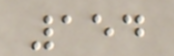154
